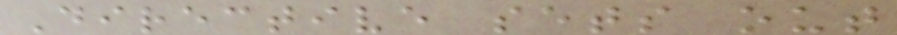Directive sets out
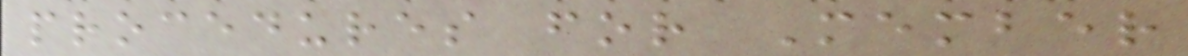procedures for Member
